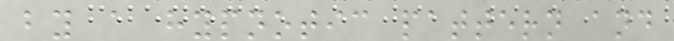by a hypnotic pattern and
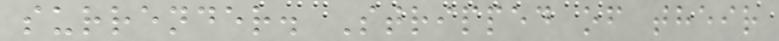surrender. Stripped of their
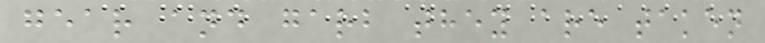gear and garb they are taken
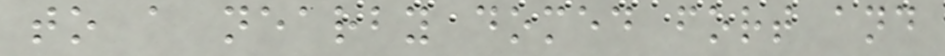to a nearby domed fort and
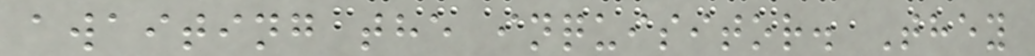awaiting the inquisitor. They
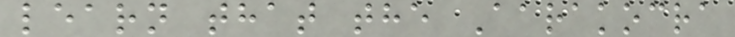learn that the Aarakocra
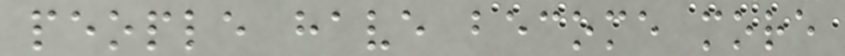people have become more
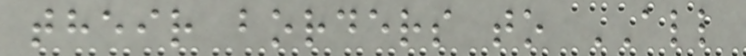their borders to ALL
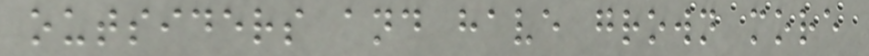outsiders and have grown more
